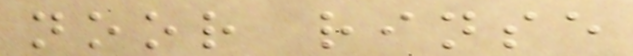noor rinse
